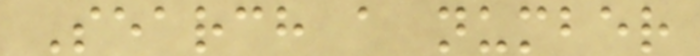Search a number
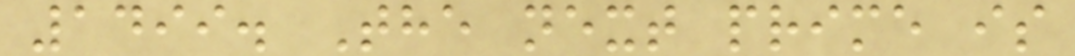1499. The next prime is
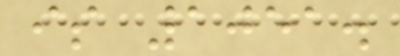is 1051.
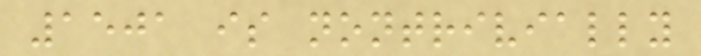1501 is nontrivially
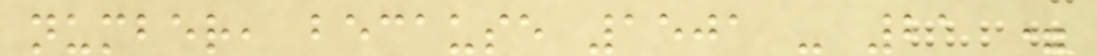number, because 1501 - 21 =
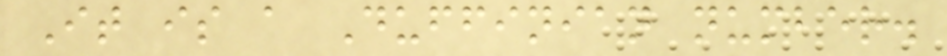It is a Duffinian number.
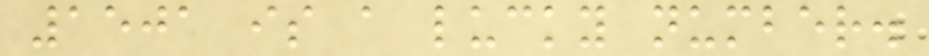1501 is a lucky number.
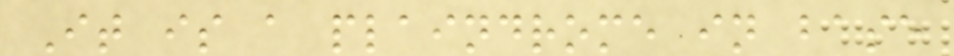It is a plaindrome in base
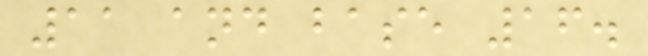11 and base 16.
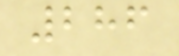286
